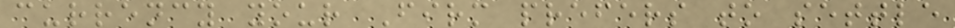currency your Firm prefers to settle
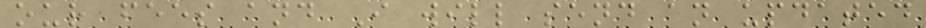our fees and I will send an updated
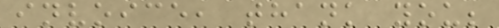invoice, thank you;
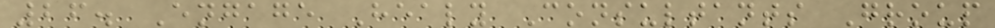26. Engage Healy Consultants Group
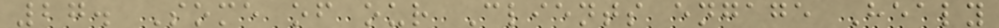27. Some of our Clients engage Healy
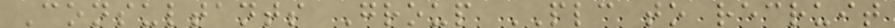Consultants Group PLC to recruit
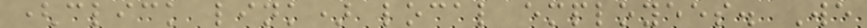(click link) local employees. We
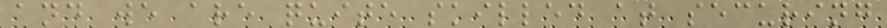and we are quite skilled at securing
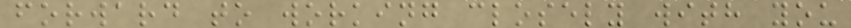forward to working closely with you
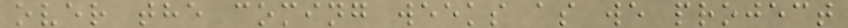over the coming weeks as we project
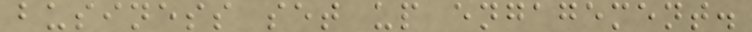business set up engagement.
